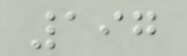197
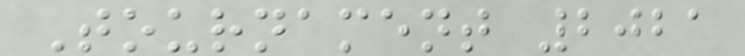Tournament 2021
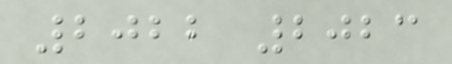2022 2023
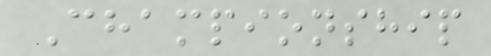Championship
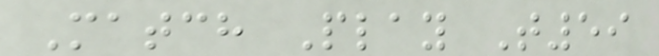Match Play T59
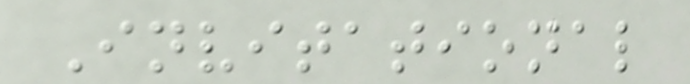Invitational
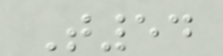T54
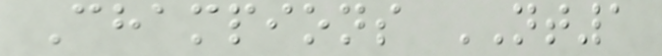Champions NT1
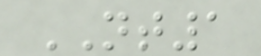NT1
